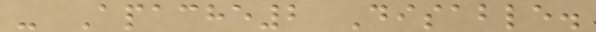- Apache2 Disable.
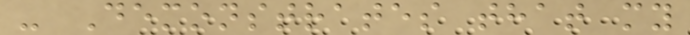- Demonstrates that my
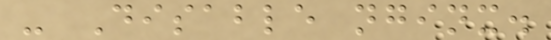- Disable nginx.
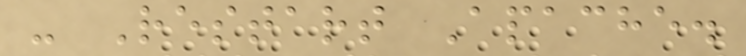- Restart Apache.
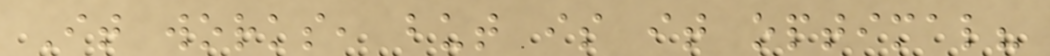It works, but is it optimal?
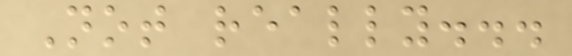Not really...
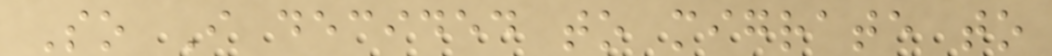So I decided to migrate to
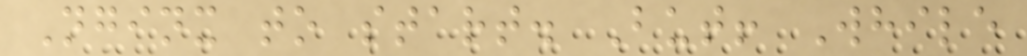Nginx to start. But! While
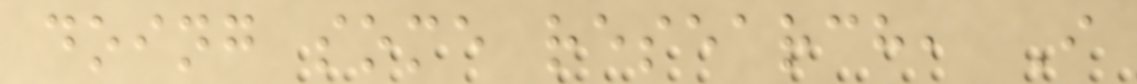doing some research, I
